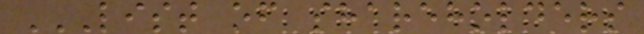LIST OF SHAREHOLDERS
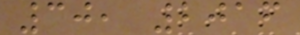30, 2016
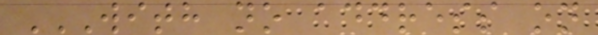WITH NO ADDRESS ON
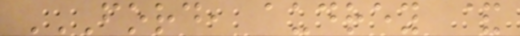FORD, AUDREY &
